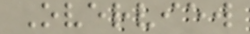Overview
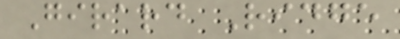Girard Ridge
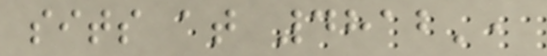sits at 4812',
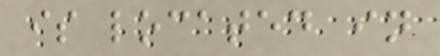is located in
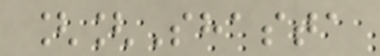[[Shasta
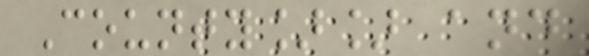County]] and
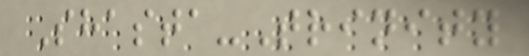Shasta-Trinity
